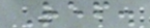Ref.
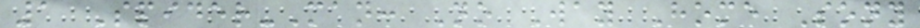1 Spider-Man: No Way Home Sony
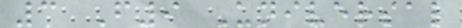3 F9 Universal
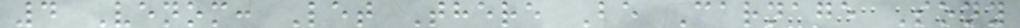4 Venom: Let There Be Carnage Sony
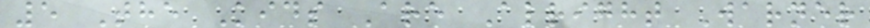5 The Kids Are Alright Warner
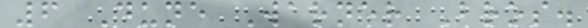6 Dune Warner Bros.
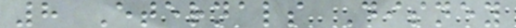8 Eternals Disney
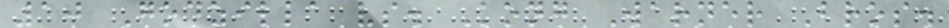10 Godzilla vs. Kong Warner Bros.
